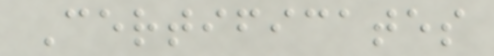Certificates
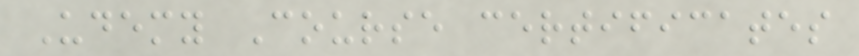Udemy Course certificates
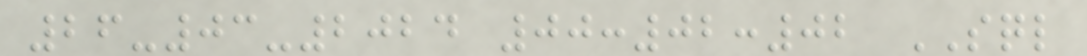26-03-2024 00:02:02 SQL
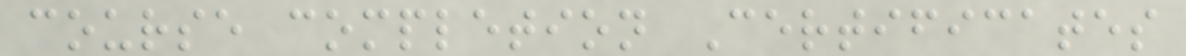course completion Certificates
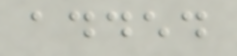added
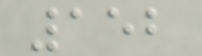152
